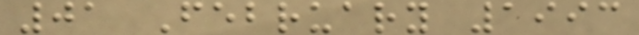01 February 1993
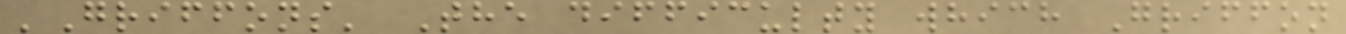'Griffons' The difficulty which Griffon
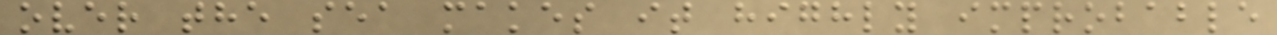over the sea makes it highly improbable
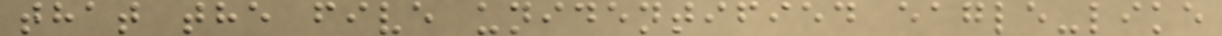that the five unidentified eagle-like
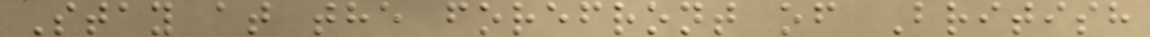Stay at the forefront of British
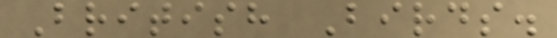British Birds.
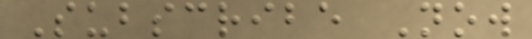Subscribe Now
